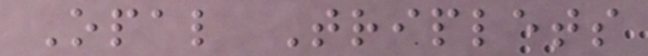Opal Triplets
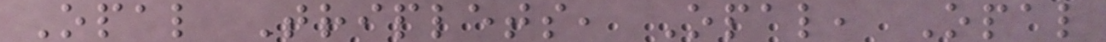Opal Triplets, Opal, Opal
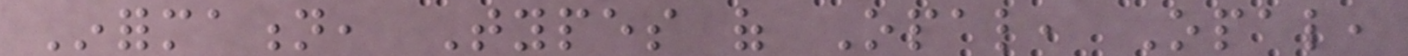Information, Types of Opal, Opal,
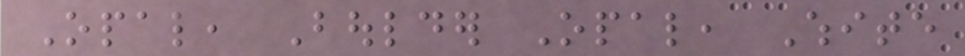Opal, Boulder Opal, White
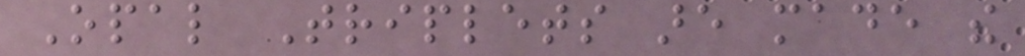Opal Triplets are made the
